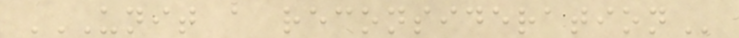UNIT A RECONSIDERATION
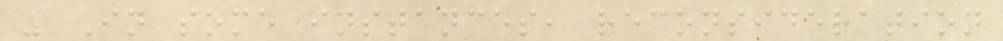- In some instances, reconsideration
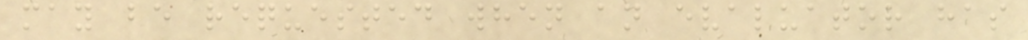may be requested when an evaluator has
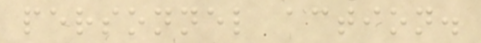personnel action.
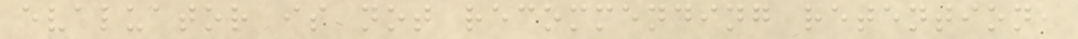evaluator is not recommending retention,
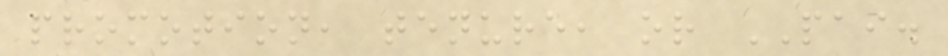promotion, tenure, or PAI.
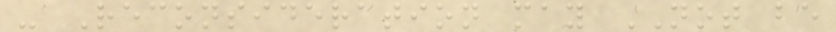- Reconsideration may NOT be
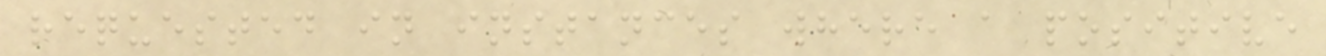requested in instances where a positive
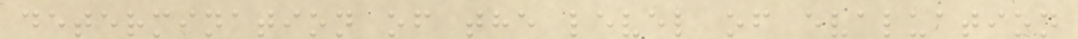determination of the level of evaluation
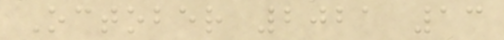October 2021 13
